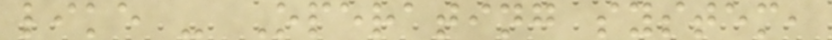like - Operating system,
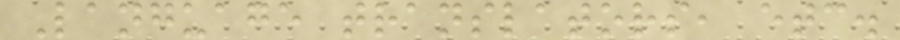Language translators, etc.
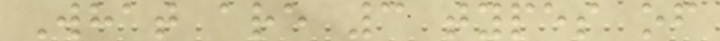What are 3 types of
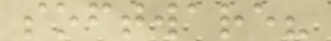software?
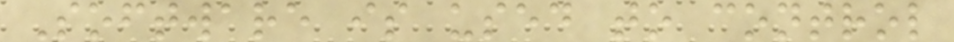Software is used to control
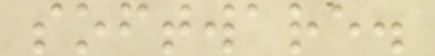software.
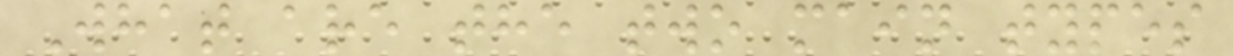What are the two main types
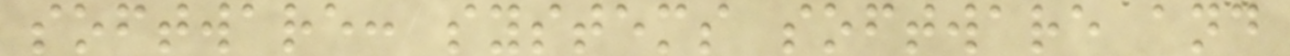software: systems software and
